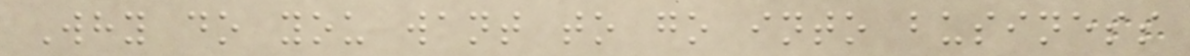Why do you want to go into business
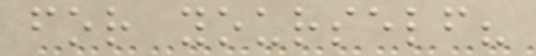for yourself?
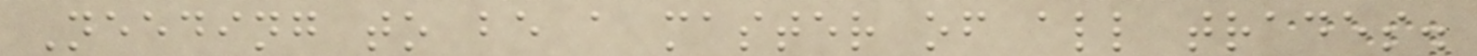Needing to be a master of all trades.
